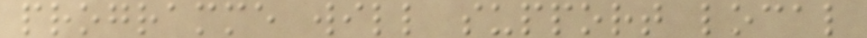programme will support local
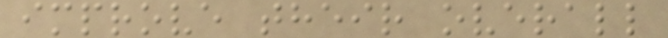improve their overall
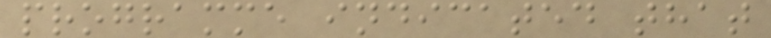programme indicated that
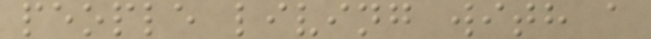people living with a
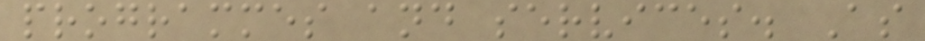programmes and services. As
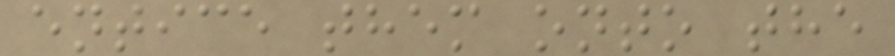entice them onto the
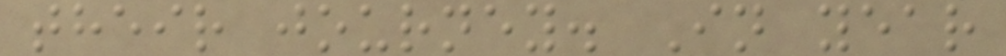their journey. In year
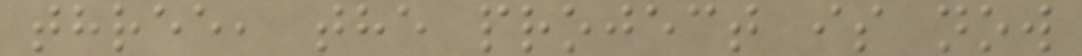three, the project is now
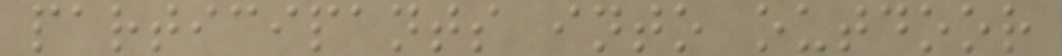participants into outdoor
